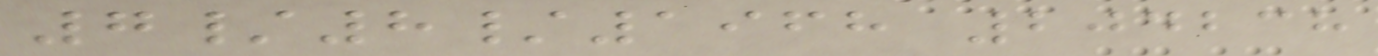7/8/1968 204238
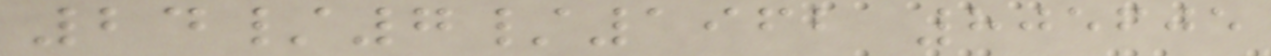24/7/1962 805605
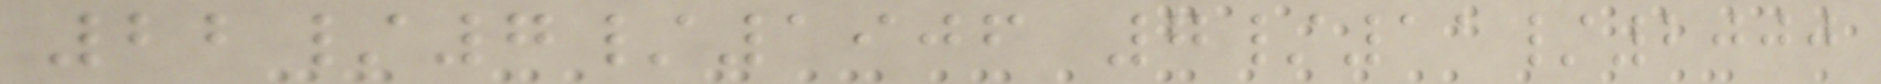22/7/1906 7/11/2000
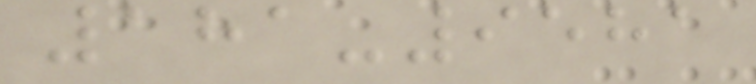181-9581
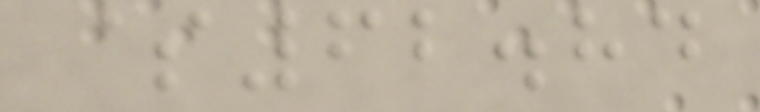$62.84
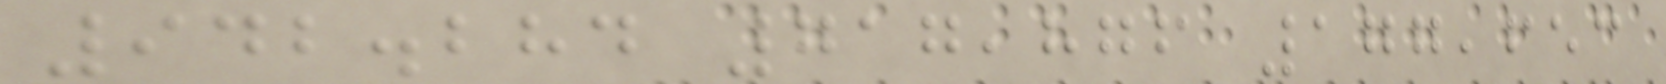942.284 717,876 177,653
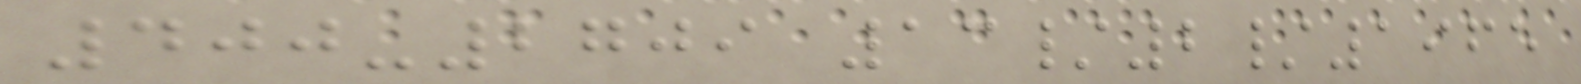400-2709 13/2/1965
